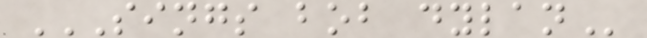SINGS BOB DYLAN
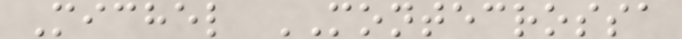Michel MONTECROSSA
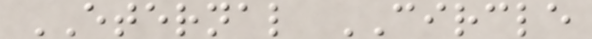ETERNAL CIRCLE
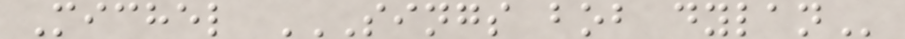Michel SINGS BOB DYLAN
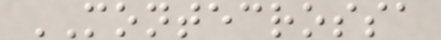MONTECROSSA
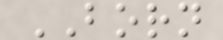BORN
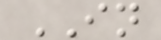IN
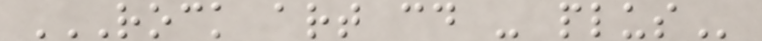ROCK ART CD - PLUS
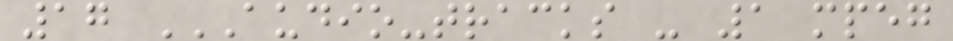17 AUDIO-TRACKS - 1 MPEG
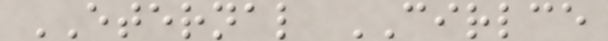ETERNAL CIRLCE
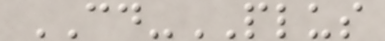CD-PLUS
